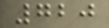720
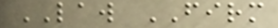LAW FIRM
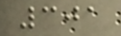301
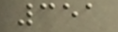351
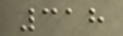318
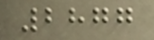2877
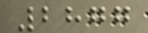2877
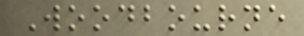Woodbourne
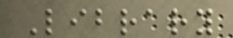Library
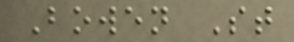Bowen St
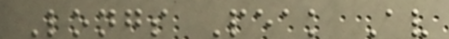Longs Peak Av
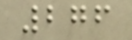276
